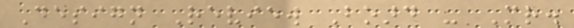Design Review Board - Mr.
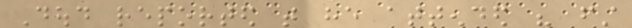Doud reported that he attended his first
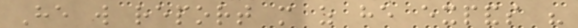He will report more as he expands his
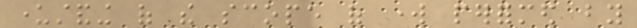understanding of the scope of work performed by
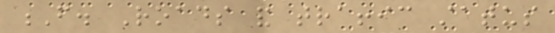F. Roads and traffic status
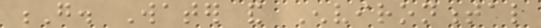G. Water and Environmental
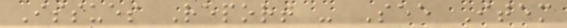Issues Report - See Item
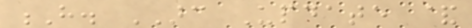H. ARC Update &
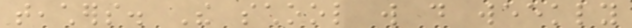teachers. The school will do weekly
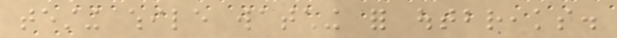testing while watching for outbreaks.
